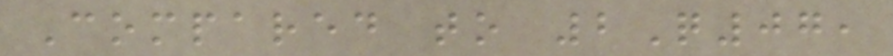Compared to 2Q07,
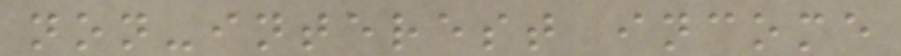non-interest income
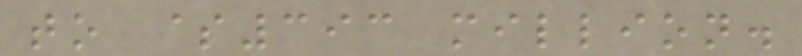to $393 million.
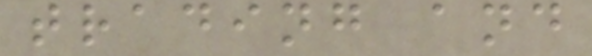trading and
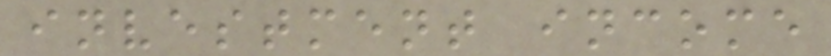investment income
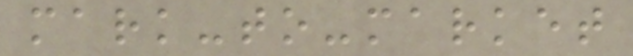mark-to-market
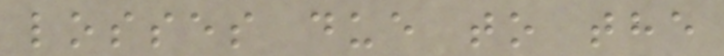losses due to the
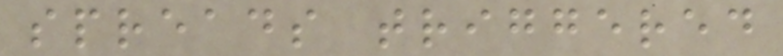spreads triggered
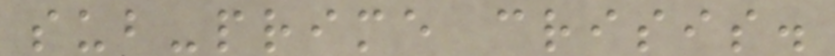sub-prime crisis.
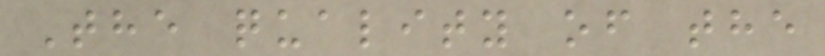The quality of the
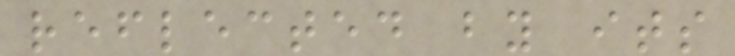reflected by its
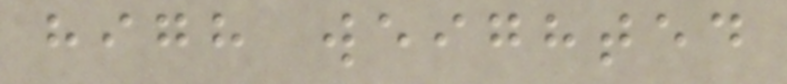high weighted
